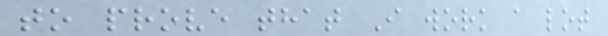to prove that I work a lot
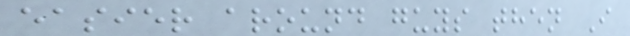easier around guys then I
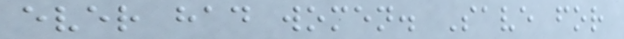ever had women. Save for
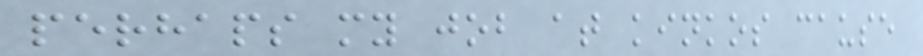perhaps my job at kinkos cause
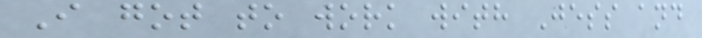I got to work with Jess and
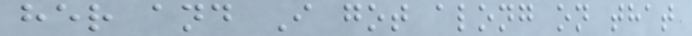her and I got along on that
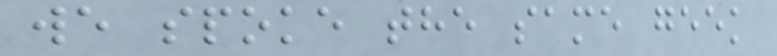we spoke the same geek
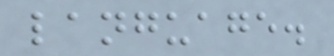language.
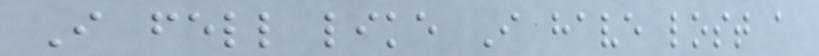I fell like I have lost a
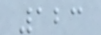123
